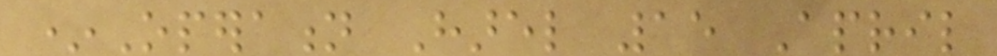*Operation Harel 15 April
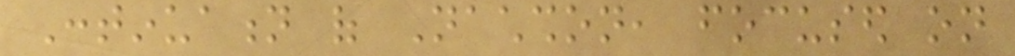Continuation of Nachshon, focused on
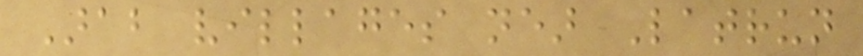Arab villages near Latrun
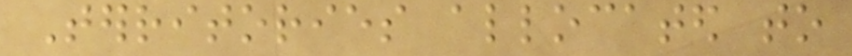Territories allocated to
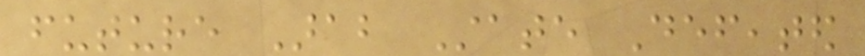future Arab State Defeated
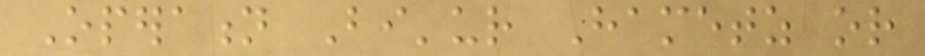Operation Bi'ur Hametz or
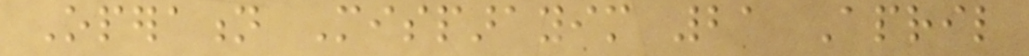Operation Misparayim 21 April
